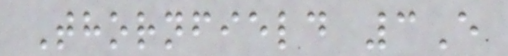Thornfield 3E
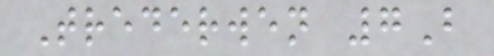Trederwen 7B
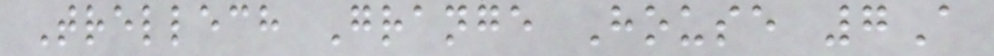Trellech Grange House 7A
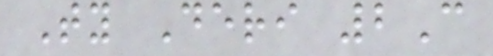Ty Deri 2C
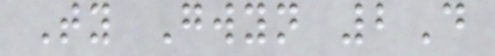Ty Gwyn 2D
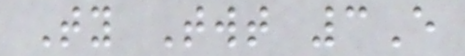Ty Twt 3E
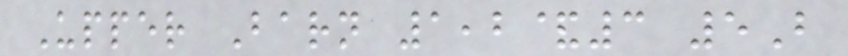Upper Barn 1,2&3 5B
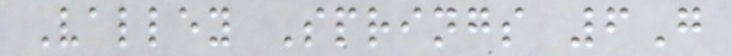Valley Springs 6G
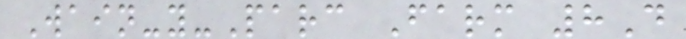Wain-y-Parc Farm 8D
